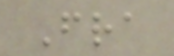Fra
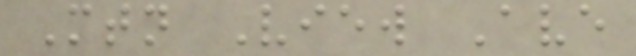Mtn View Ave
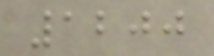1200
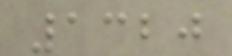1320
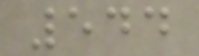544
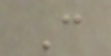C
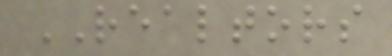REALTORS
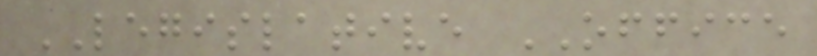LEGISLATIVE OFFICE
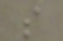s
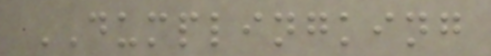DUMPLINGKING
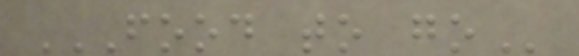FOOD TO GO
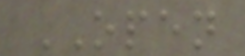OPEN
